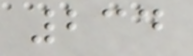234
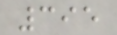395
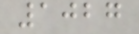1027
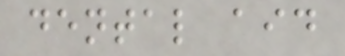dental aid
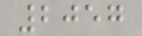2057
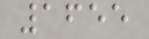1655
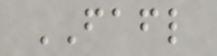FAFL
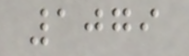1079
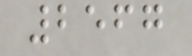2567
